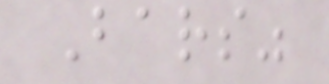Bars"
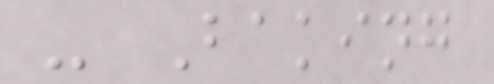- Baking
